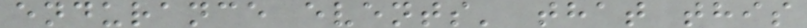endurance events' that this
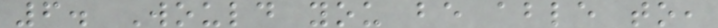6. Would you be able to,
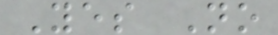Yes No
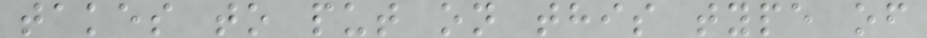takes to put on this type of
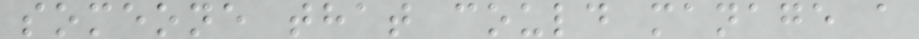someone that could manage a
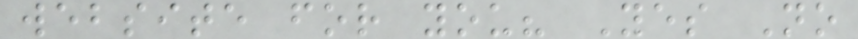website for you? Yes No
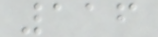116
